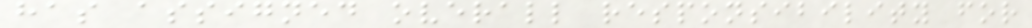has assigned overall responsibility for
